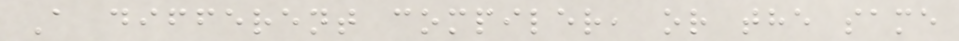A different compiler, or the same
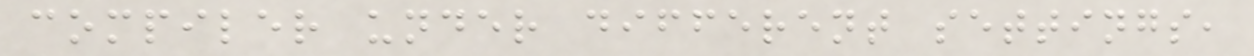compiler under different settings,
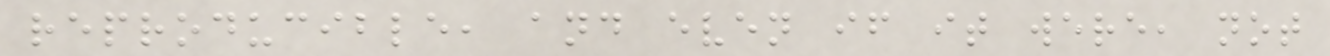reproducible, and even if it were, not
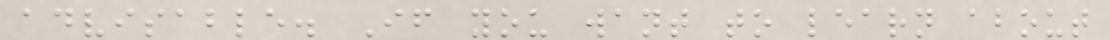advisable. If you want to learn about
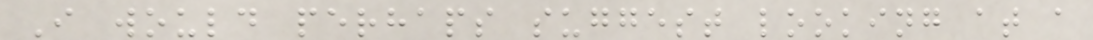I would perhaps suggest looking at a
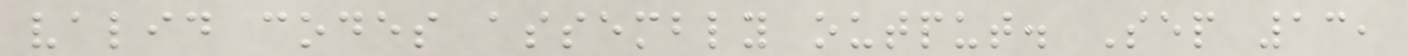valid codes assembly output. Sep 13,
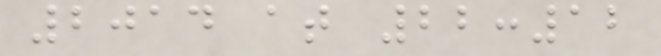2014 at 22:12
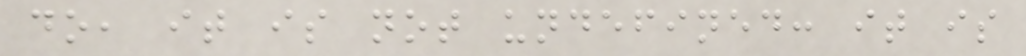do, it is not undefined: it is
